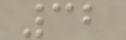32
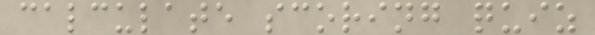calculate scoring quiz
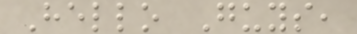Hello Guys,
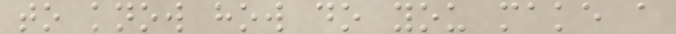to know how do you make a
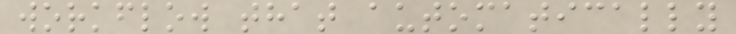workflow that automatically
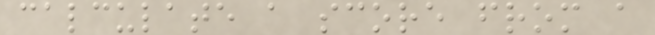calculate a score from a
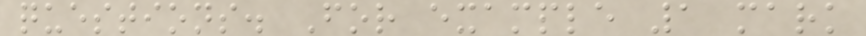questions. For example 1 mark
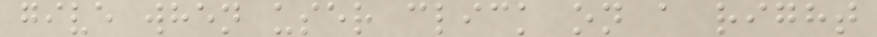give when user click on a right
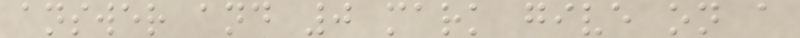answer and 0 mark give on a
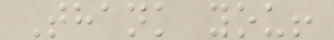Thank you!
